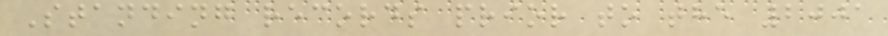Standing records prior to the 2001
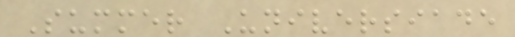Summer Universiade
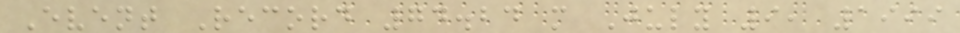Event Record 74.24 m July 9, 1999
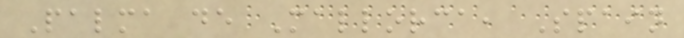Palma de Mallorca, Spain
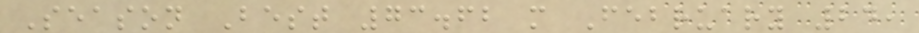Season Best 73.62 m February 24,
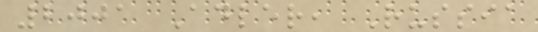2001 Adler, Russia
